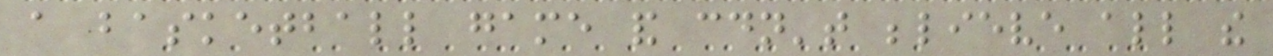a basketball game and couldn't believe all the
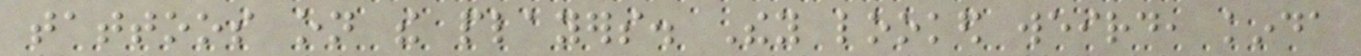tattoos on the players. They looked weird, kinda
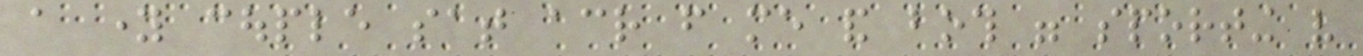a young couple sat across from me and both were sporting very
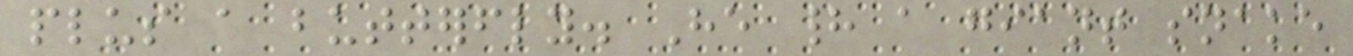plus a butterfly. He had a giant snake
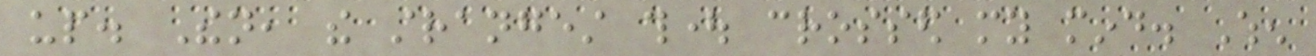up. Then, the strangest thought crossed my mind. When
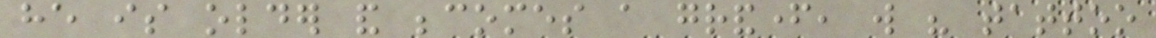he is older and becomes a grandfather, will his tattoo
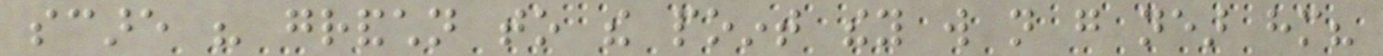scare his grandchildren to the point they will not go near him?
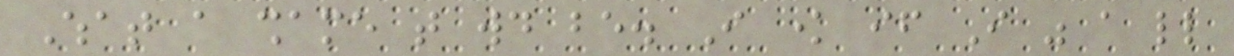What a shame that would be. I know if I was a little
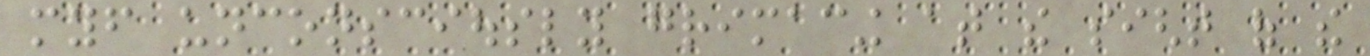myself unconsciously grimacing at the sight of the
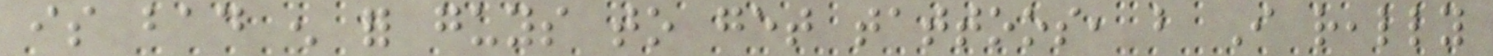is bad enough for guys to get tattoos, but I really
